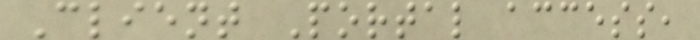Client Portal access,
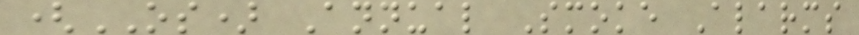(OS) Annual Smoke Alarms
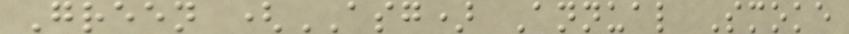Green (ASG) Annual Smoke
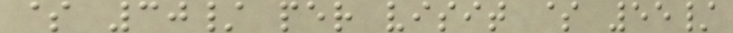$ 30/ per visit $ 55/
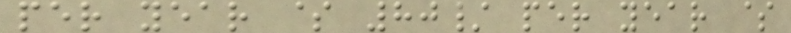per year $ 80/ per year $
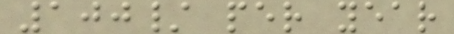100/ per year
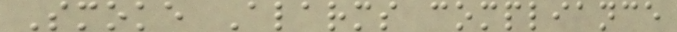Smoke Alarms compliance
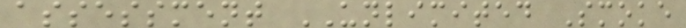assessment UNLIMITED Smoke
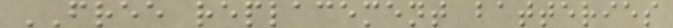FREE replacement batteries
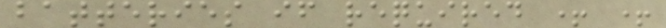batteries if required + +
